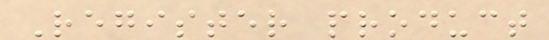Register product
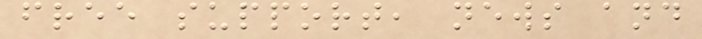free support, news and
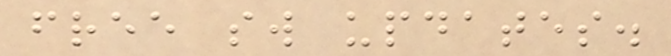free sw updates.
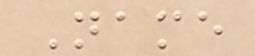Name
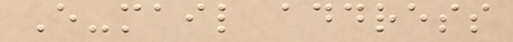E-mail address
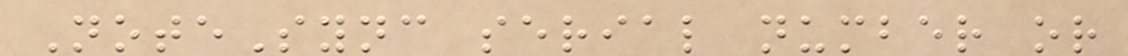NoteSync serial number or
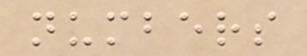numbers
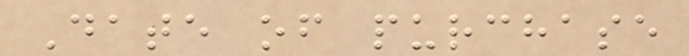Date of purchase
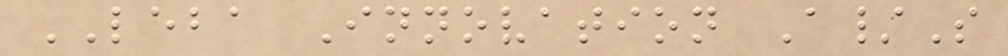LEBA Innovation A/S
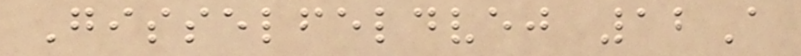Gisselfeldvej 12A
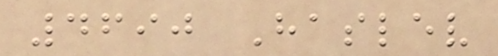4690 Haslev
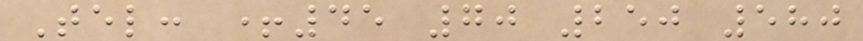Tel: +45 70 250 580
